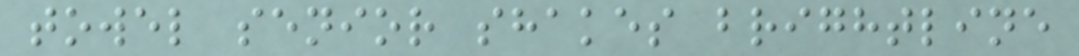towel senior shakes brightline
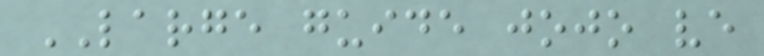LARGE guide jojo ve
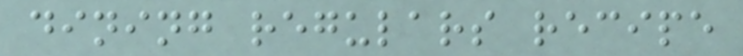dining regulars recipe
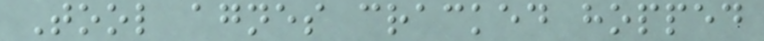Tool agnes cracked hopped
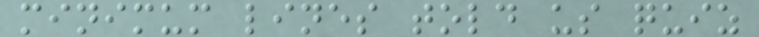minimum lines told us quiz
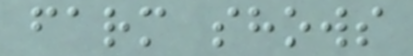farm shows
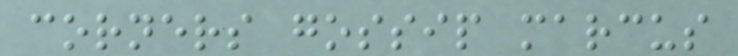corners gossip marcus
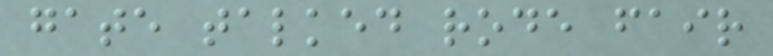gate talked rode fair
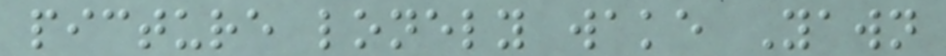picture lonely wake Yawn
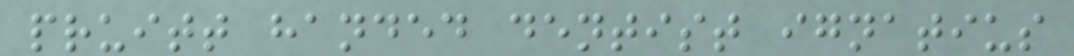pruitt handed dentist ignatius
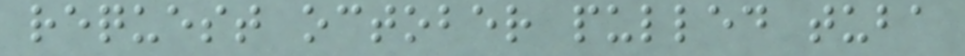request october pulled tuba
